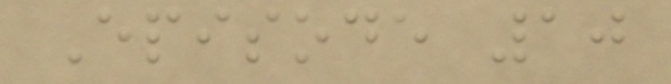Episode 10
